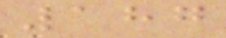187
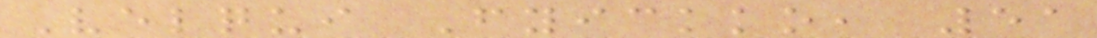Velqui Fyickko, 51
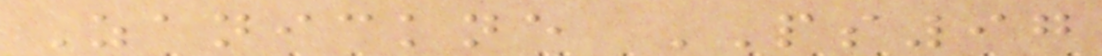Zanickne PS97
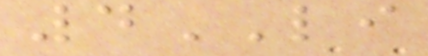4LI
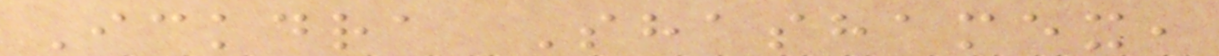Ickdra Shashamex,
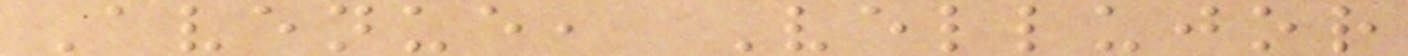Avenue, Vellujor
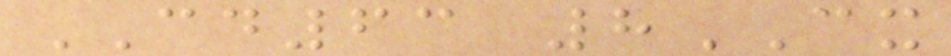CD63 8CX
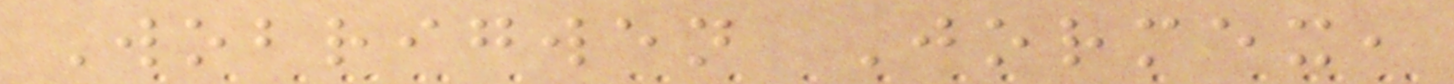Wobrigwen Jormex,
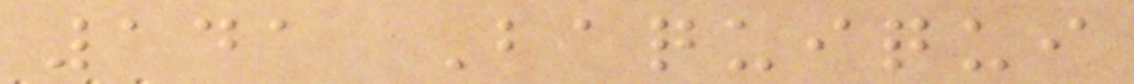141 Baquiqui
